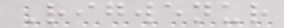Rigwenur
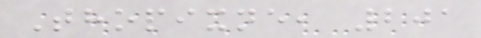Thopixne, 201
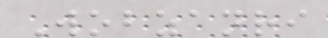Wobzanri
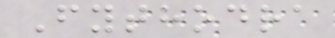Fythodra
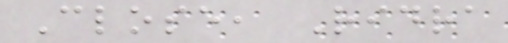Close, Ridra
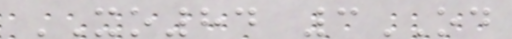XO84 3OD
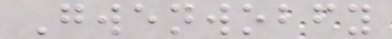Gwenwobfy
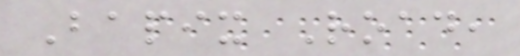Bapix Road,
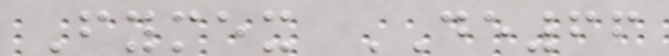Fymex DE66
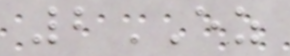2EZ
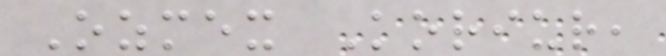Ozmex Koriur,
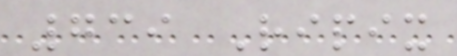739 Ripix
